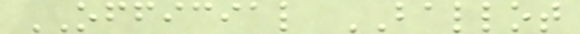OFFICIAL BALLOT
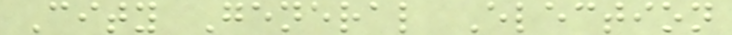City General Election
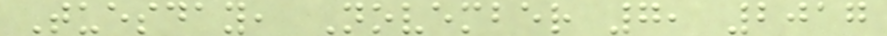Tuesday, November 7, 2017
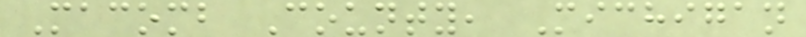Macomb County, Michigan
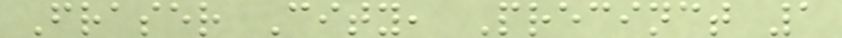Fraser City, Precinct 1
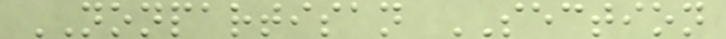NONPARTISAN SECTION
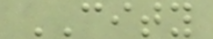CITY
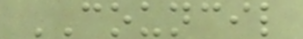COUNCIL
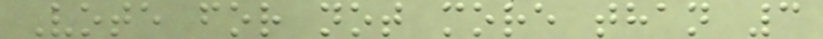Vote for not more than 3
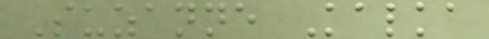Suzanne Kalka
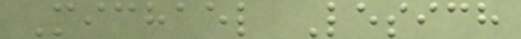Michael Lesich
